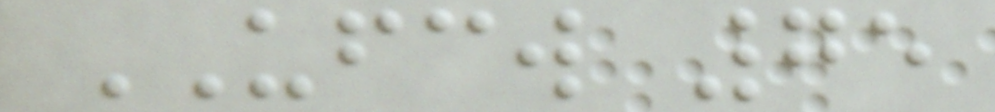UFCW 75
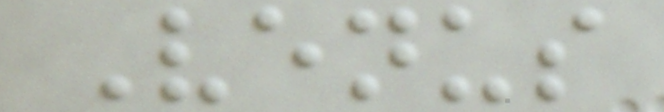Venus
